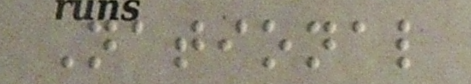National
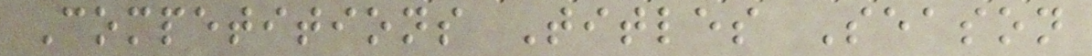Competitions Titles Season
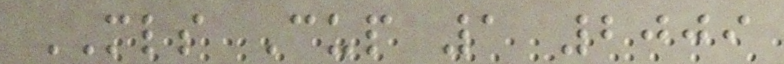MLS Cup 1 2009
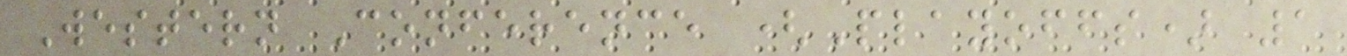Western Conference (Playoffs) 1
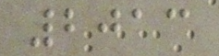2013
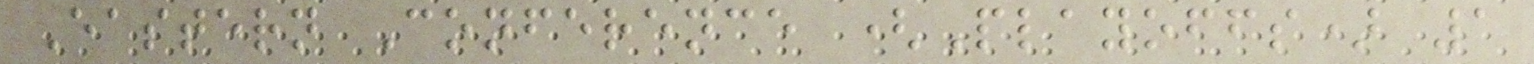Eastern Conference (Playoffs) 1
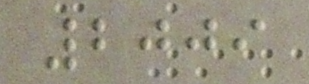2009
